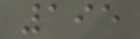195
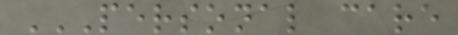PERSONAL CARE
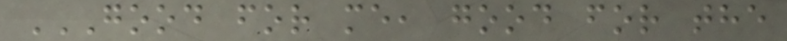GOOD FOR ME, GOOD FOR THE
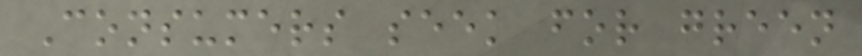Consumers seek for green
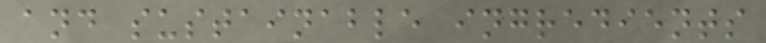and sustainable ingredients
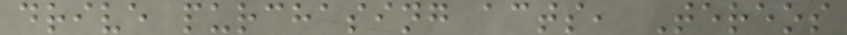drive purchasing acts, Tereos
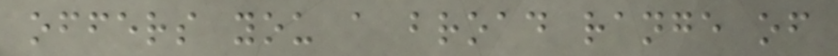offers you a broad range of
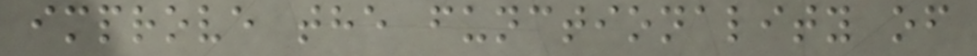improve the functionality of
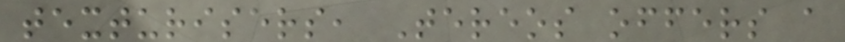texturisers, Tereos offers a
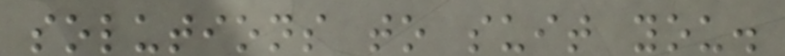solutions to suit you.
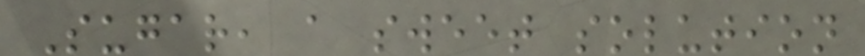Sugar, a sweet solution
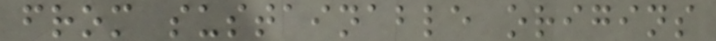from sustainable origins
